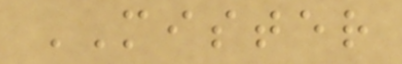MISTER
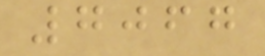7067
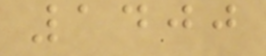1400
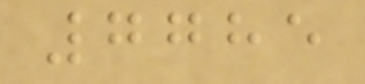7785
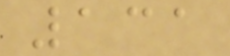131
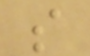s
